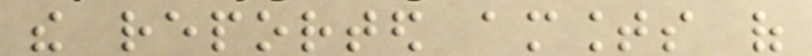the reported amounts of
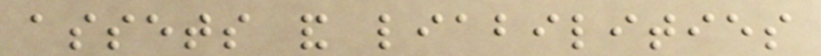assets and liabilities
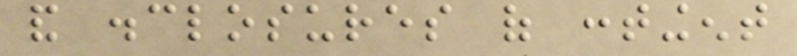and disclosures of contingent
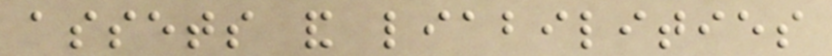assets and liabilities
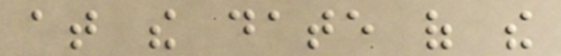at the date of the
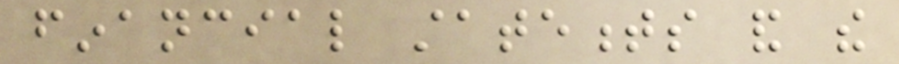financial statements and the
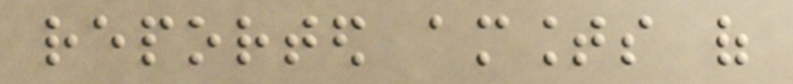reported amounts of
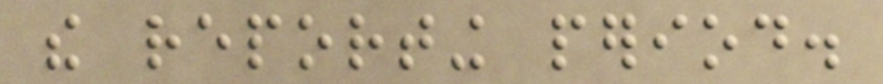the reporting period.
